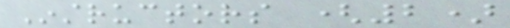Instructors (2)
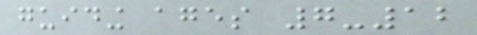guiding ages 7-12
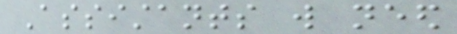Assistants will need
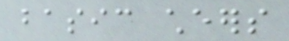basic cheers
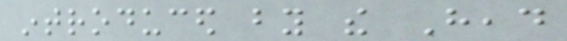introduced by the Head
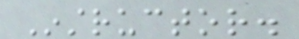Instructor.
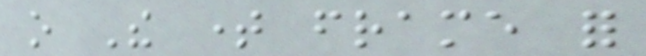o The time frame for
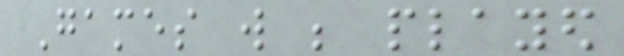Games will be played
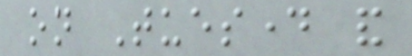on Tuesday and
